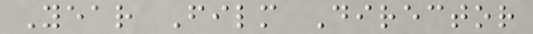Year Film Director
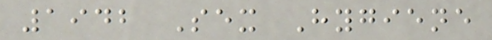1942 Sex Hygiene
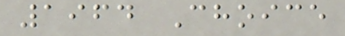1964 Choice
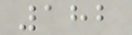182
